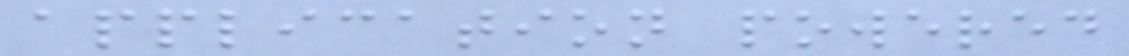application powered
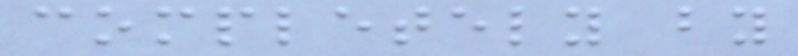completely by
